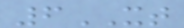6XT
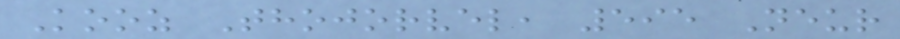Kooz Thojorvel, 595 Neur
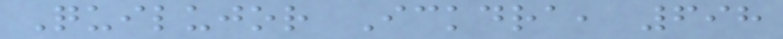Quilujor Ickdra, 698
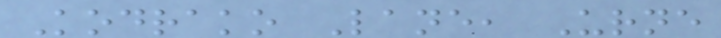Kodrako Lane, Urne
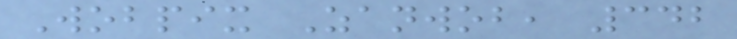Wobpix Zanwob, 342
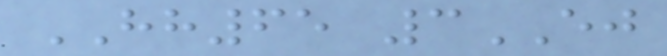HH65 3EJ
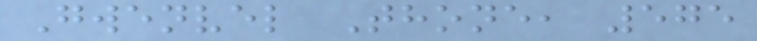Gwenvel Thone, 575
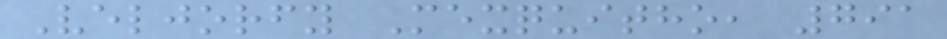Veljorfy Mexquitho, 791
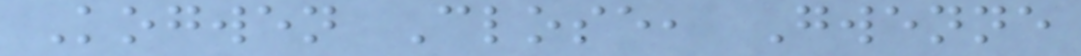Kogwen Close, Gwenne
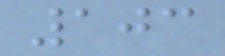103
